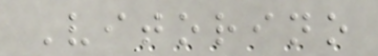Vitorino
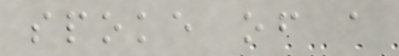spoke of a
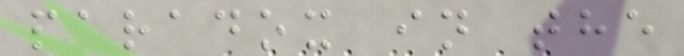paradox in the
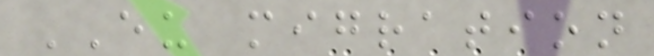EU migration
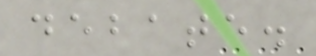debate.
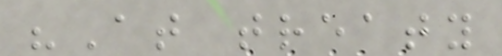"At treaty
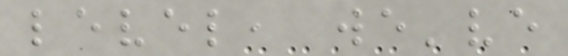level, we've
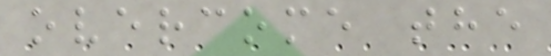overcome the
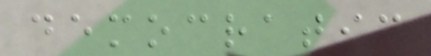democratic
